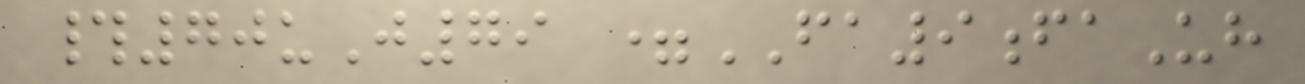#70uJ79 =FA9faUh
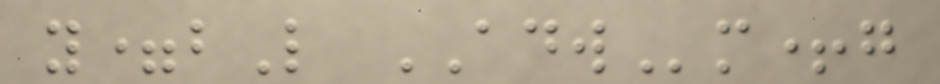y=bL ADWm+g
